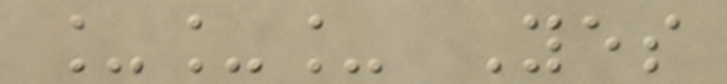___ Yes
